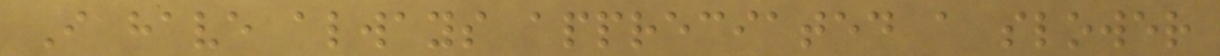I have always appreciated a slower
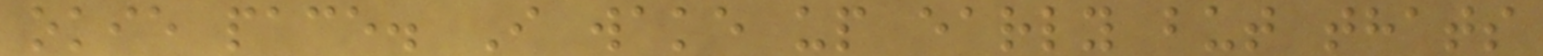okie pace. I wake up early but thats
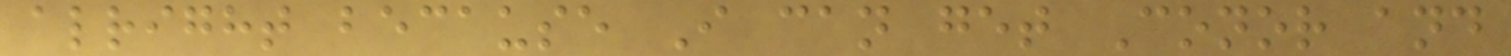alright because I can get Conor and
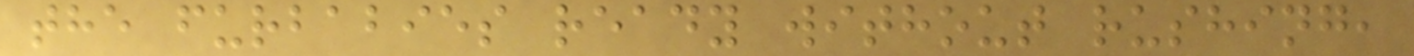the furbabies ready without rushing,
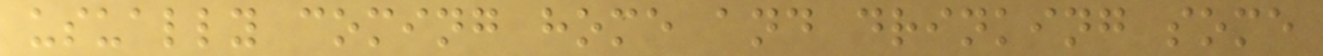usually coming home and drinking some
